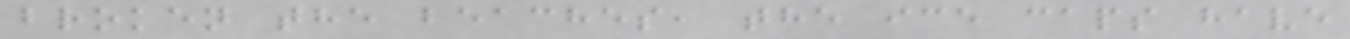broken the beaches, the ice caps have
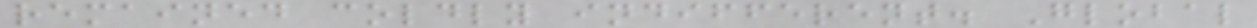remained coldly indifferent. Global
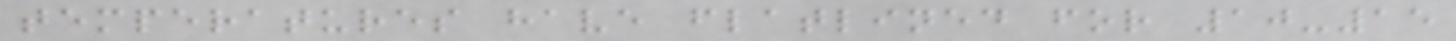temperatures have flatlined for 10-15
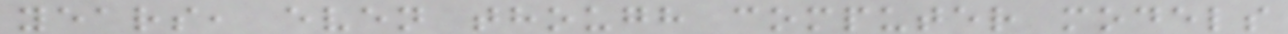years, even though computer models
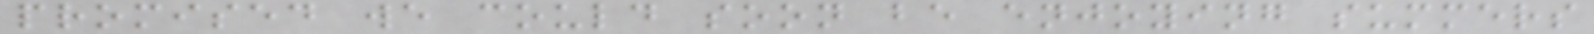promised we could soon be enjoying summers
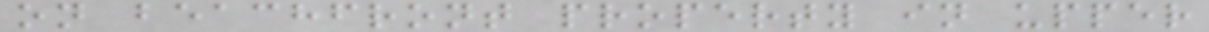on beachfront property in upper
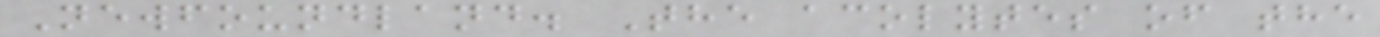Newfoundland. The acolytes of the
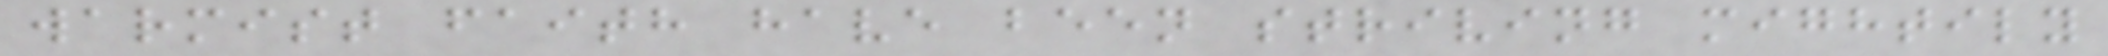warmist faith have been striving mightily
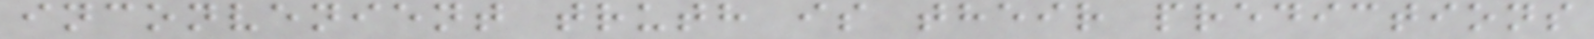inconvenient truth is their predictions
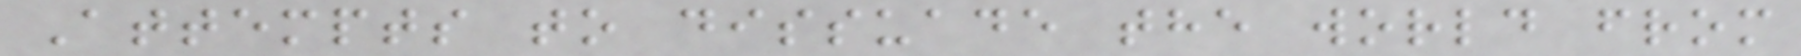Attempts to dissuade the world from
